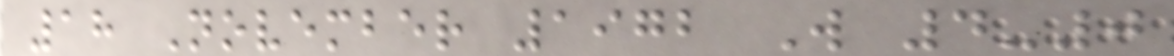18 November 1972 W 4-0
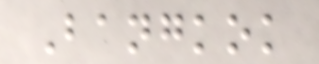Bangkok
